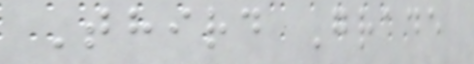Third Grade
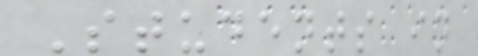Students in
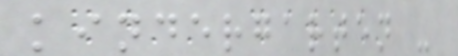kindergarten -
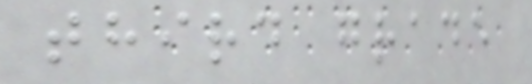third grade
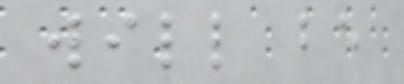will be
